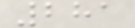281
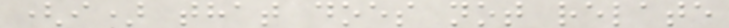(i) that does not relate
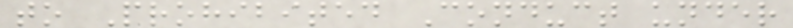to Prohibited Conduct under
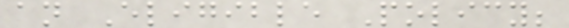an Eligible Policy;
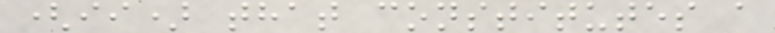(ii) that constitutes a
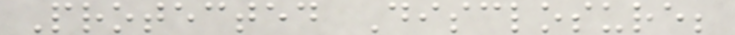Protected Disclosure;
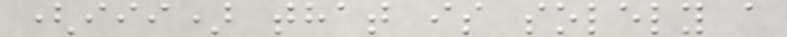(iii) that is solely a
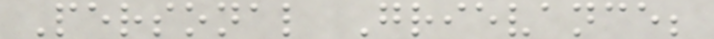Personal Grievance;
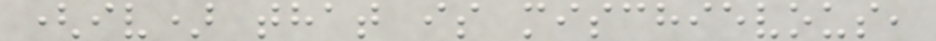(iv) that is mischievous,
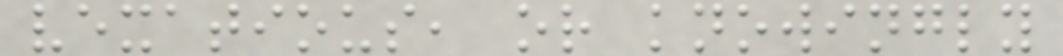vexatious, or knowingly
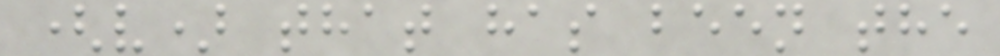(v) that has been the
